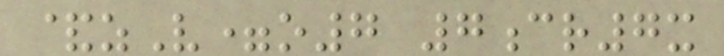&zV=o7 7cr7x
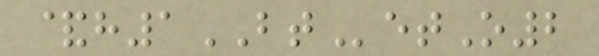&h1BTetO2
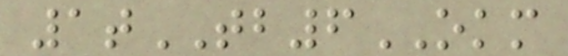1tTB6OKM
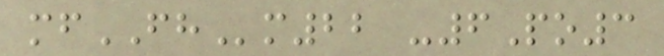mfFHm22 -6Po3
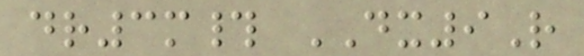dr3m# DX9R
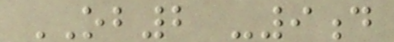OB2 -9d
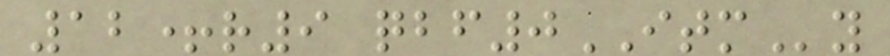12+r9 qbf0ITMy
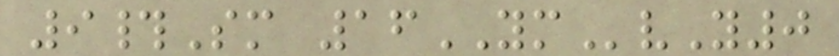9#Sm 16YMvY0
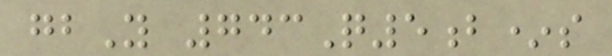gbY 743Q5b*s
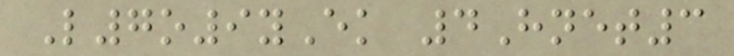L7o9yEk 4Hnet3
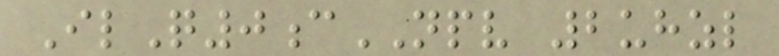IlQ0cNPV 2uhzl
